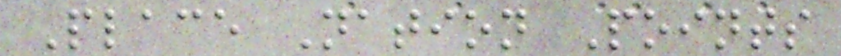Place Nation Points
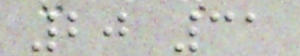20 31
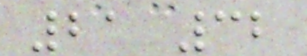21 32
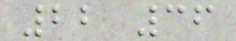22 36
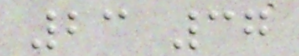23 37
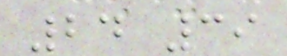24 39
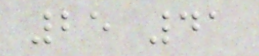25 41
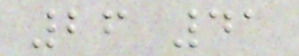26 41
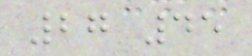27 45
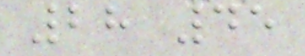28 45
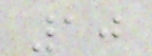10
